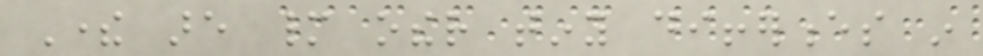There are many other tiny differences in
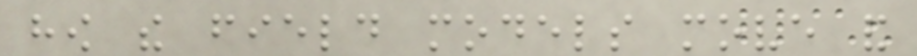how the field models move and
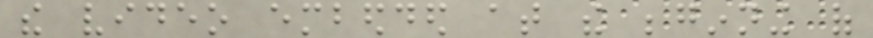the video embedded at the beginning of
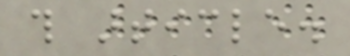this article.
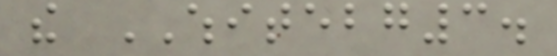the WHITEBG3.
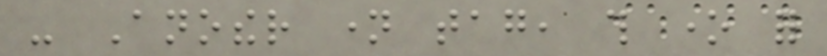- Another name tag, this one for
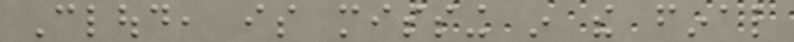Cloud, is missing in the final
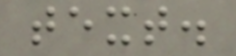text.
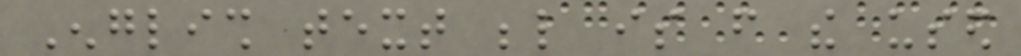English text below is from the used
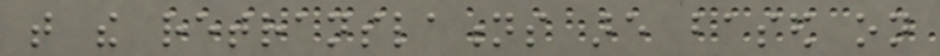that the retranslations are based on
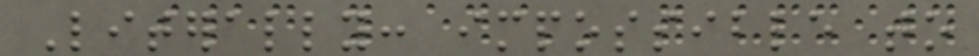Literally: impossible to
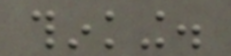thinking.
